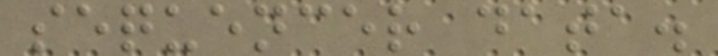sequencer data.
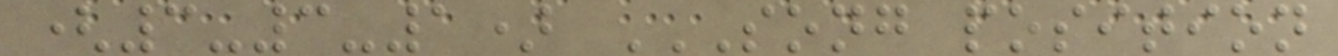(3-3-1) SONG POSITION
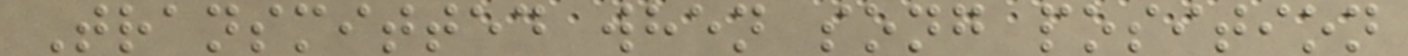Transmitted when song position
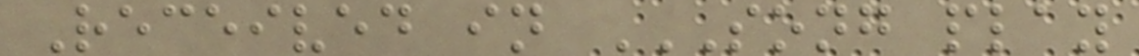Received in SONG PLAY
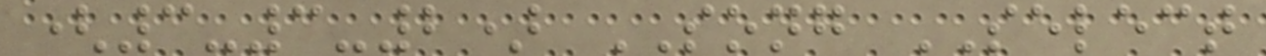(3-3-2) SONG SELECT
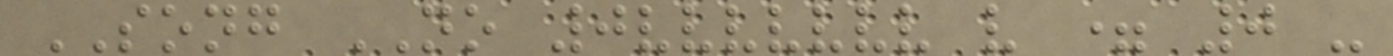SONG NO 0vvvvvvv v = 0 -
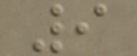9
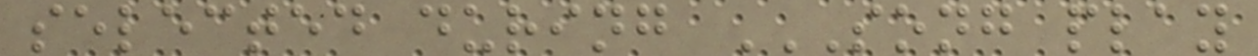selected during SONG PLAY
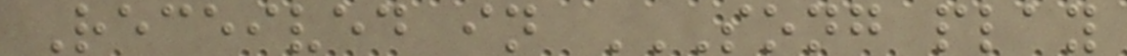Received in SONG PLAY
